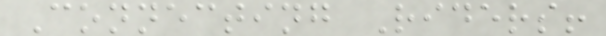Connecting Riders!
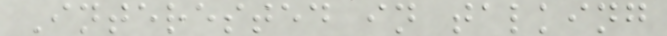Interested in talking
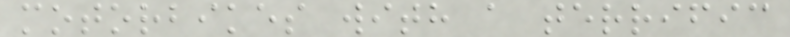motorbikes with a terrific
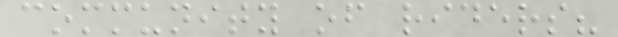community of riders?
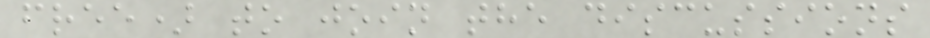free) to join the discussions
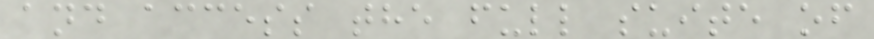and access the full suite of
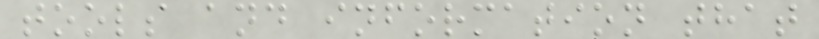tools and information that
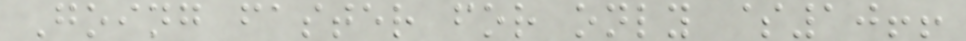Going faster for only $10!!
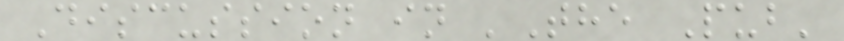Discussion in 'The Pub'
